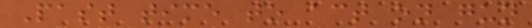Past time to act on gun
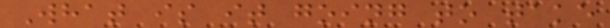What is it going to take
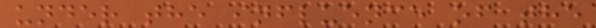under the influence of the
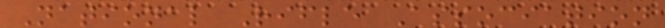National Rifle Association
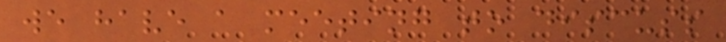we have a meeting to discuss
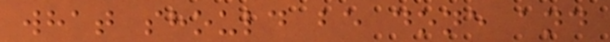what should be done and
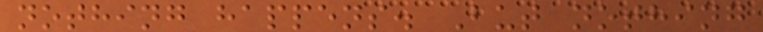nothing happens. But nothing
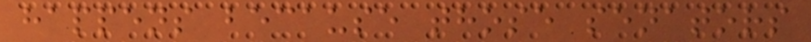happens because those senators
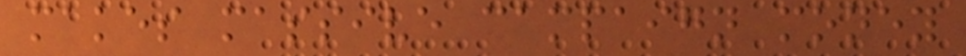makes massive campaign money
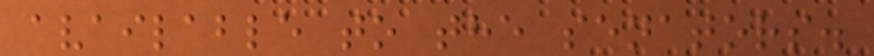available to the senators.
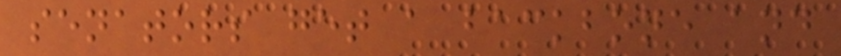senators get a backbone and
